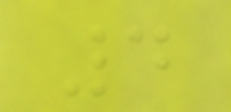4
